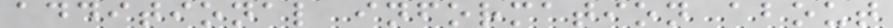additional information about
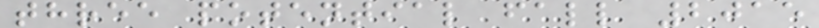three potential fall 2015
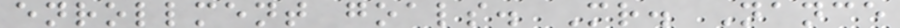enrollment goals. Mr. Nance
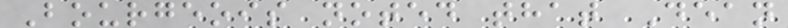Bourgeois noted that Dean
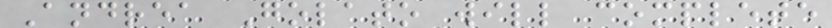Andrea Golato will complete
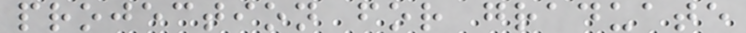projection for graduate
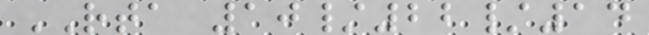RTA 10/22/14
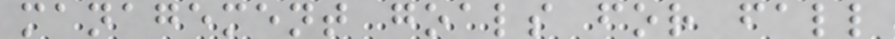management goals for fall
